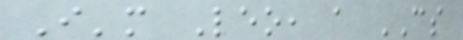I'm Leo, a CS
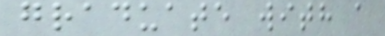graduate with a
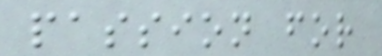passion for
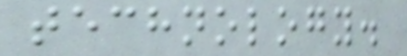technology.
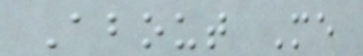About Me
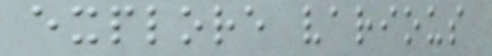explore various
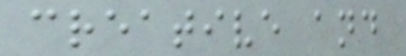creative and
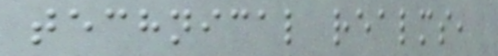technical realms,
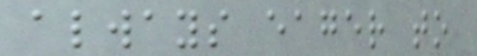always eager to
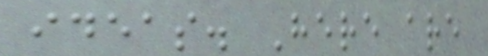ideas. Here are
